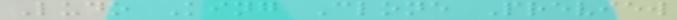Ludo King Clone Preview
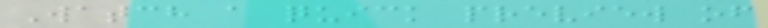Watch a quick preview of
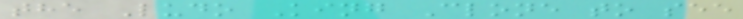the Ludo King Clone to see
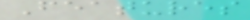Features
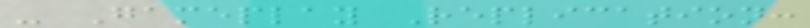- Gameplay Replication:
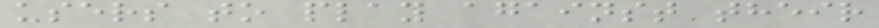users to play against their
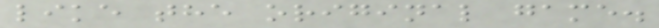like the original game.
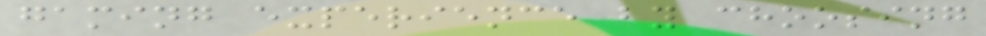gaming experience by choosing
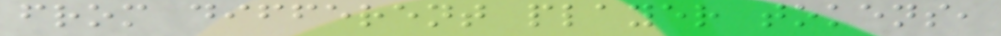from different player tokens,
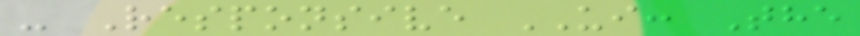- Responsive UI: The
